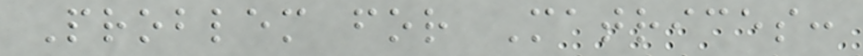Problem for Matrices:
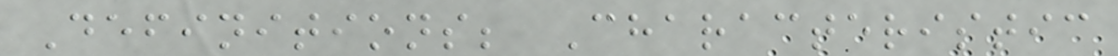Definitions; Characteristic
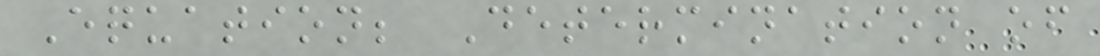Equation; Determination of
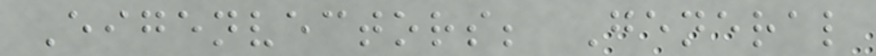Eigenvectors; General
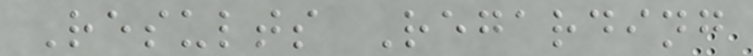Results Regarding
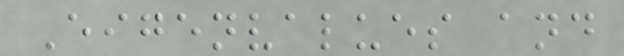Eigenvalues and
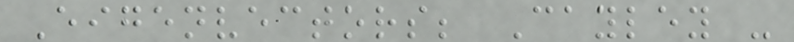Eigenvectors; Cayley -
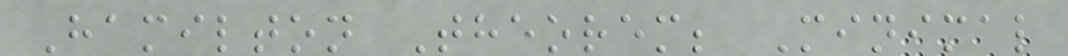Hamilton Theorem; Minimal
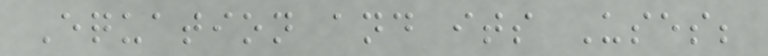Equation and its Uses;
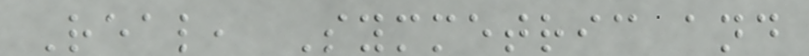Real, Symmetric and
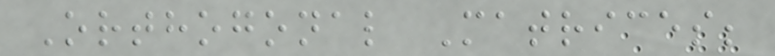Orthogonal Matrices;
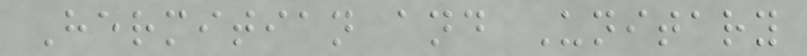Hermitian and Unitary
